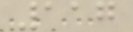117
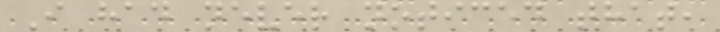I had never noticed that,
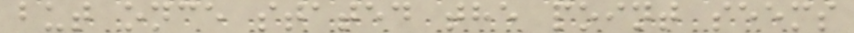but once stated the point seems
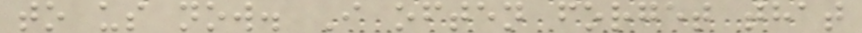to us now. I often forget that
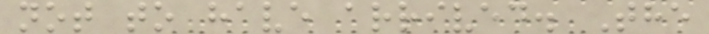not to have arrived. The
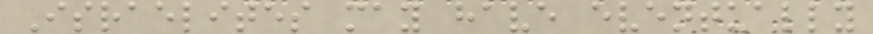Israelites may have eventually
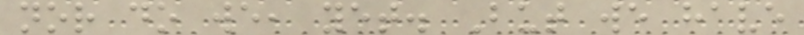nor do we, yet. But we have
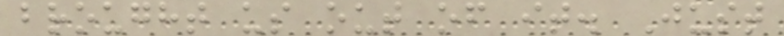brought us out of it. Just
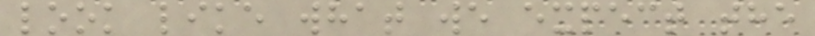look like what we expect the
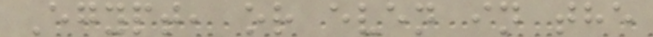Egypt, or even in the
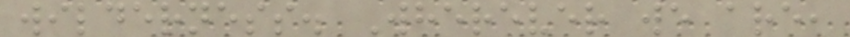wilderness. Wherever we are,
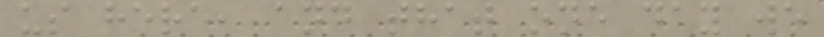us here, and that one day we
